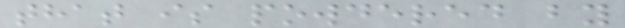that is powdered by
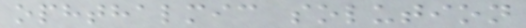ophthalmic solution
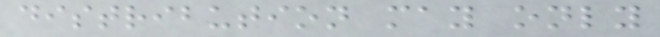distribution may only
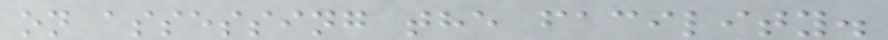on assessing the facility.
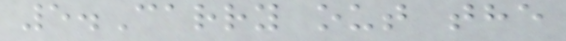5.Carry out the
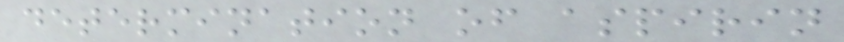determination of aspirin
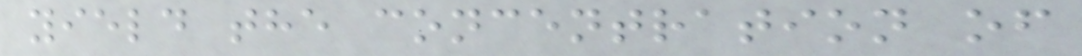yield the concentration of
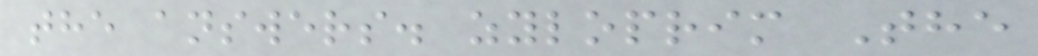the answers. zyloprim The
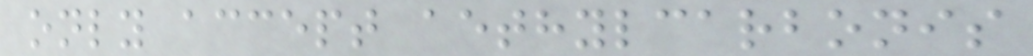only accept aethylcarbonis
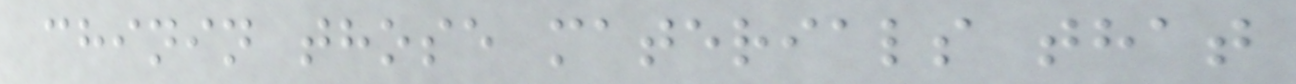chinin those materials that
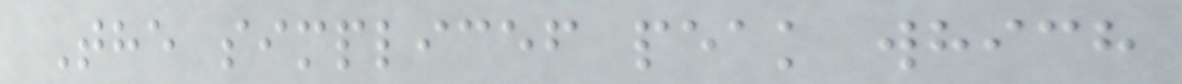The simplicef peak which
